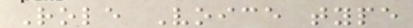Role Voice type
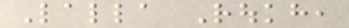Lalla Roukh,
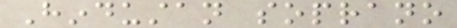Hindustan soprano
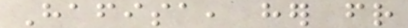Hafisa, her friend
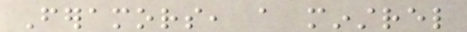Feramors, a minstrel
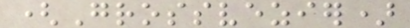(Grossvezier)
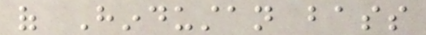of Hindustan bass
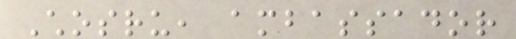Chosru, ambassador
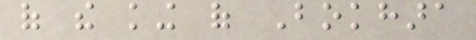of the king of Bokhara
